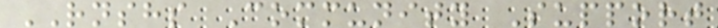RNSHS Community Support
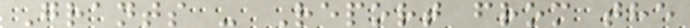Grants - Report from the
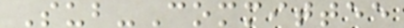Sub-Committee
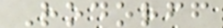Rodorff
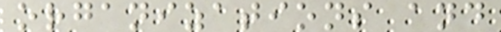organizations and
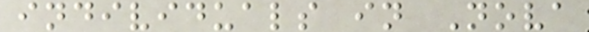individuals in Nova
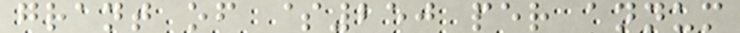grant of $250 per annum
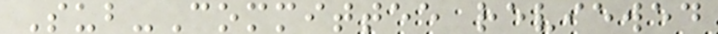Sub-Committee reviewed
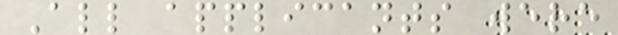All applicants were
